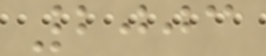2003
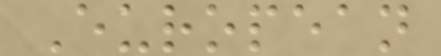European
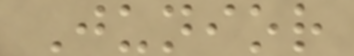Junior
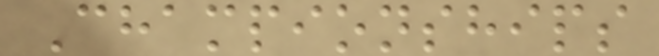Championships
